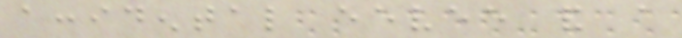accidental eevee and a
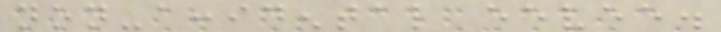non-accidental eevee.
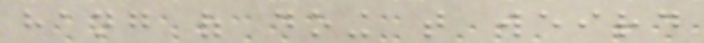hang of doing that weird
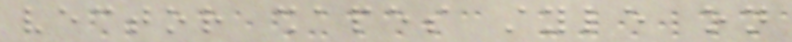vector shapes style on
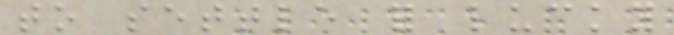to settle for lucky
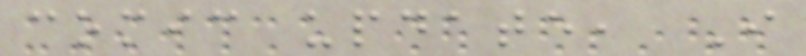comic update, I
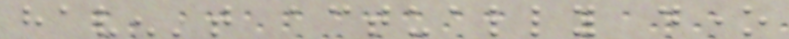haven't actually done
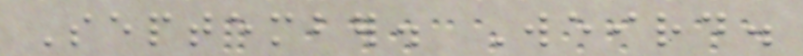September. Weird.
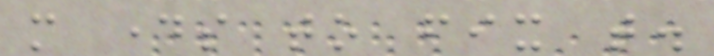more days to fix that.
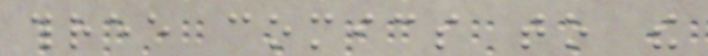three comics to the
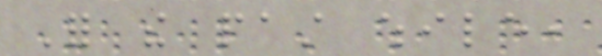For the past while,
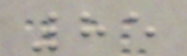85
